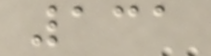131
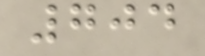704
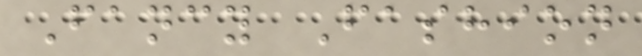Fancy Fashion
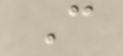C
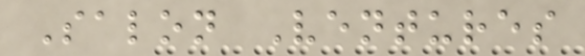Salon Ventures
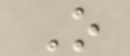O
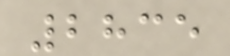2835
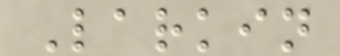Larkin
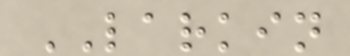LARKIN
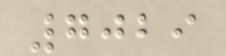7029
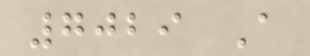7029 A
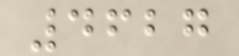4627
